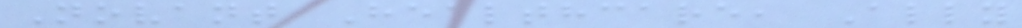Novant Healthcare, Ally
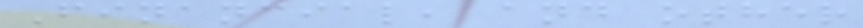Financial, and other
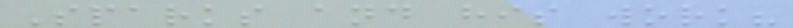Sparks and his work?
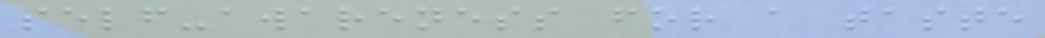self-awareness for a taste
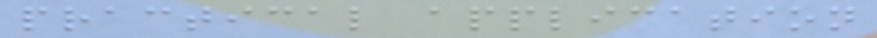practical application
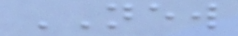NEW
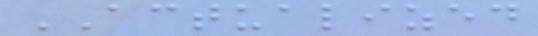ACTUALIZED
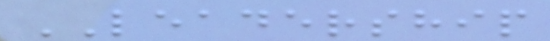LEADERSHIP
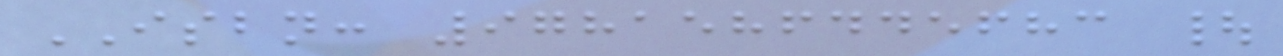ISBN: 9781586445683 |
